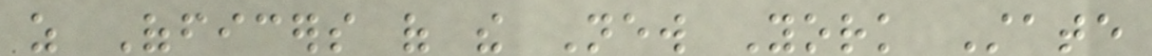as Officers of the New York State
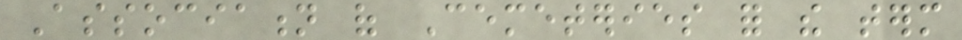Association of Cemeteries for the term
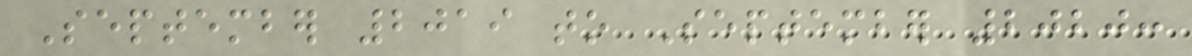September 2019 to September 2020:
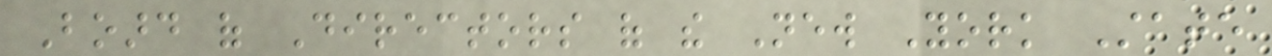Board of Directors of the New York State
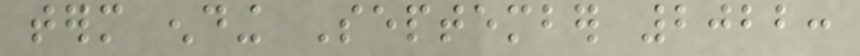term ending September 2022:
